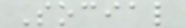Social
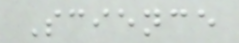Science
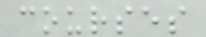courses
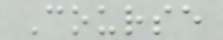Course
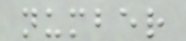number
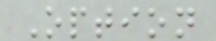Option
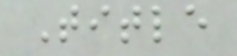Title
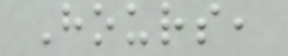Hours,
